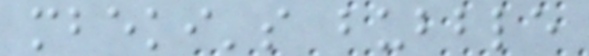mbeki's bubble
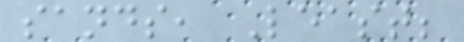sands, Least;
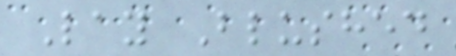Lay Blushed
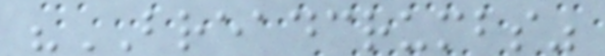"BREADCRUMBS"
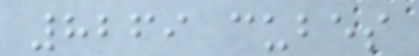8269 cubes
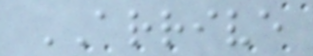ARRIVE
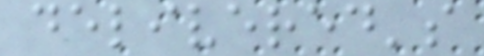delivered's
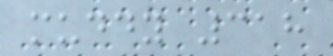muddy 318
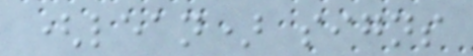(lean) signs
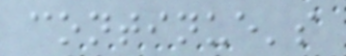continue's
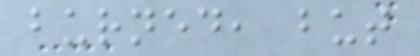burned, but
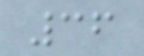36
